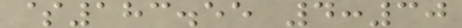$183.55 4:30
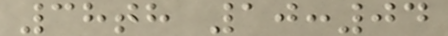38th 10:04
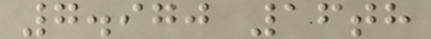7.970 16th
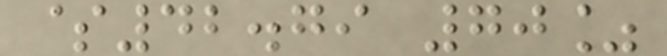$42.79 70%
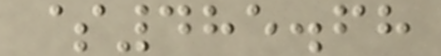$485.68
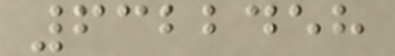6322458
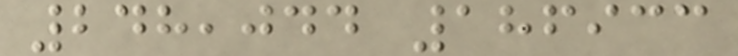248,044 186933
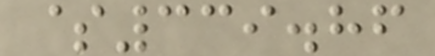$339.86
